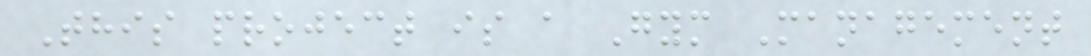This project is a Gym Management
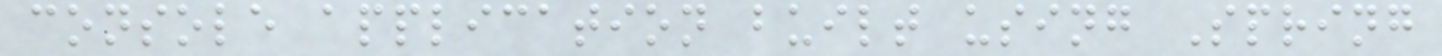console application built using Spring
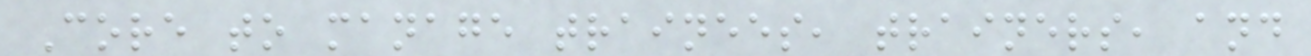Core to manage trainees, trainers, and
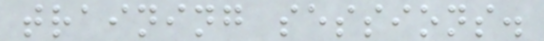training sessions.
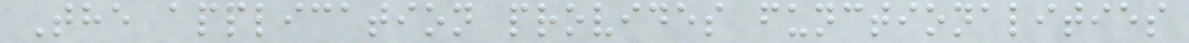The application provides functionalities
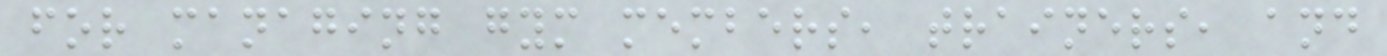for managing gym members, trainers, and
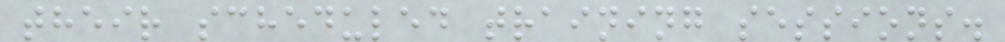their scheduled training sessions.
